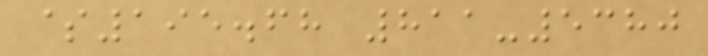$195.68 811-5380
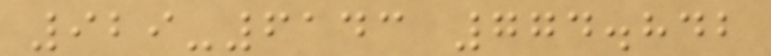929-6143 774.842
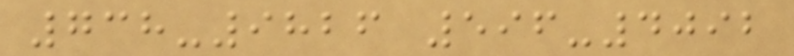738-9826 596-4092
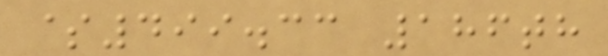$499.33 186th
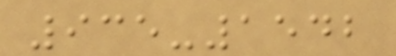935-1542
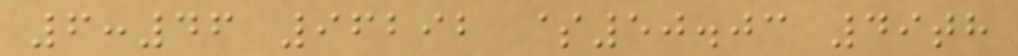6:46 96292 $50.03 49th
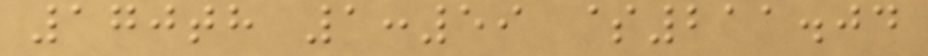170th 1:59 $211.04
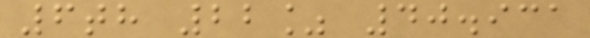6th 22% 40.931
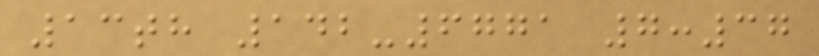13th 142-6771 7:37
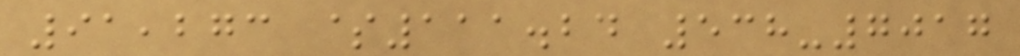91,273 $111.24 538-7017
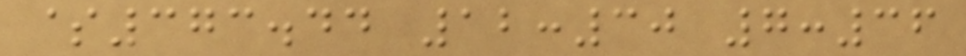$373.44 12:30 7:36
